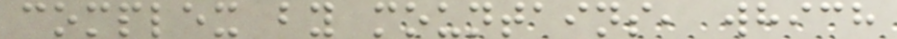complex by mountains, which
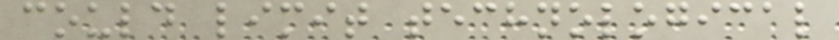could limit technological
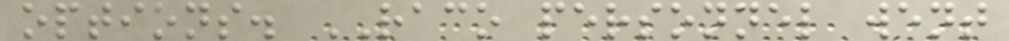options. RACO personnel went
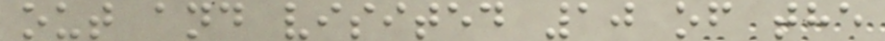out and visited 10 of the
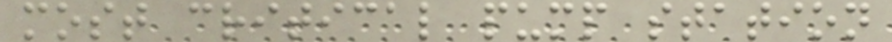most critical pump station
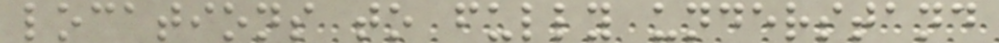locations to fully understand
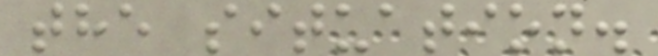the situation.
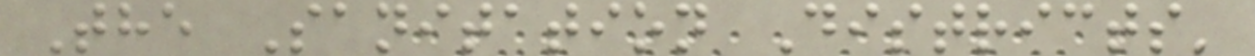The Sanitation Districts'
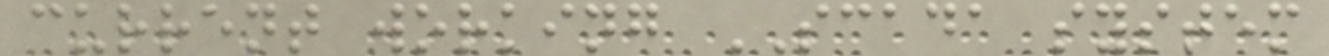current working SCADA system
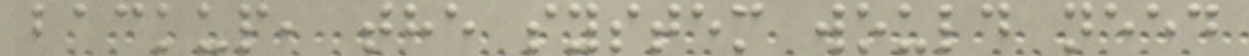backup, the system would need
